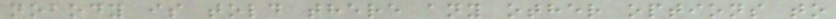nobody is told there any other options to
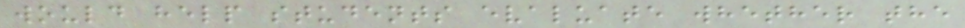would help students evaluate whether the
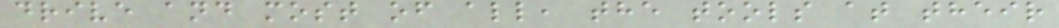drive and most of all, the tools at their
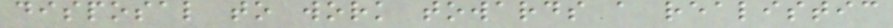disposal to work towards a realistic
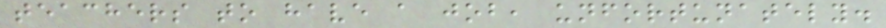teachers to have a job, unfortunately.
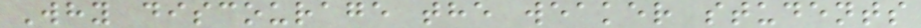Why discourage the weaker students
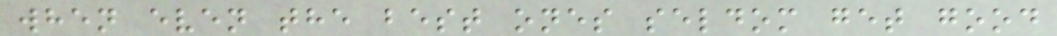when even the best ones seldom get good
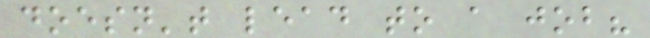doesn't lead to a job?
